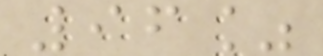96%
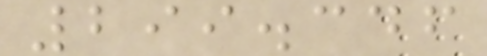299.346
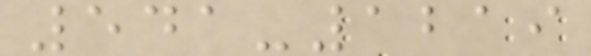541-1219
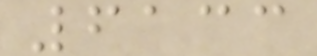6133
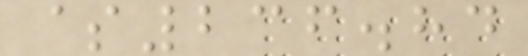$236.84
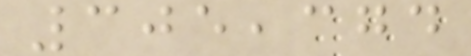305,374
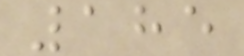185
